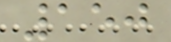150
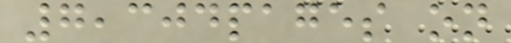7,304pages on
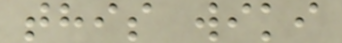this wiki
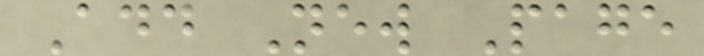Add New Page
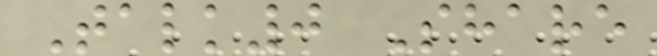Talk0 Share
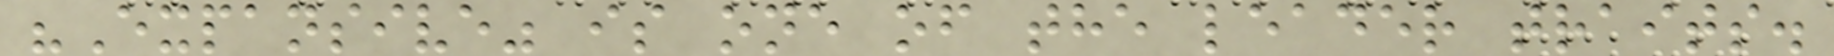"Expansive" is one of the leader traits.
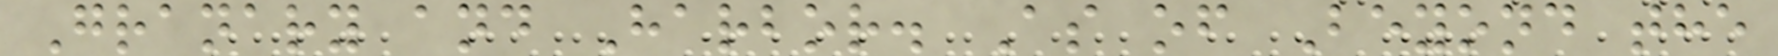Granary and Harbor. As of Beyond the
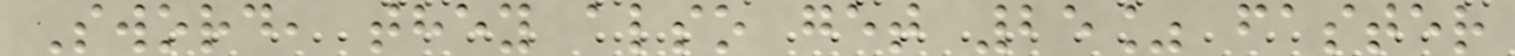Sword, they also get 25% faster
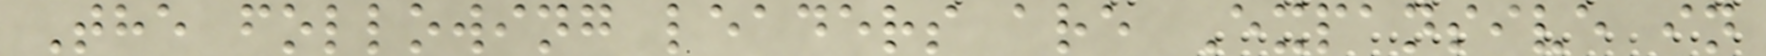The following leaders are Expansive in
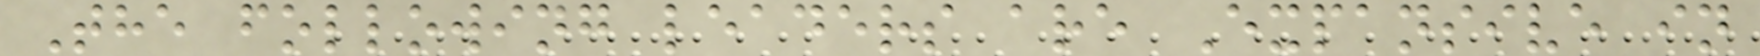The following leaders are Expansive in
